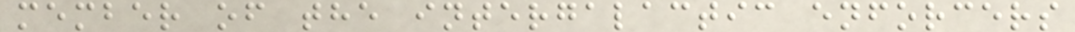member of the intergalactic enforcers
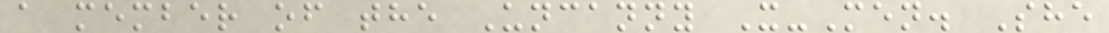a member of the Uncanny X-Men. She
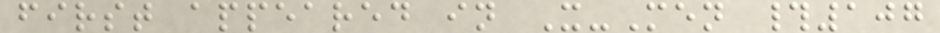first appeared in X-Men #107
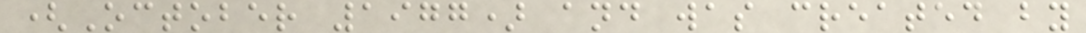(October 1977) and was created by
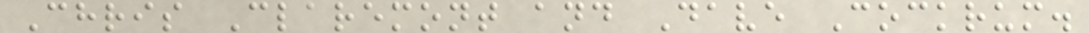Chris Claremont and Dave Cockrum.
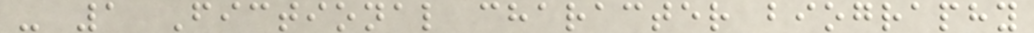- 1 Fictional character biography
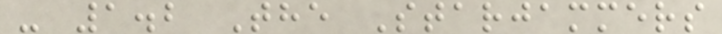- 1.2 The Starjammers
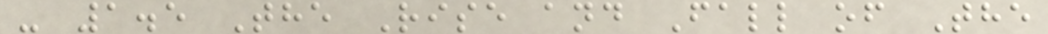- 1.5 The Rise and Fall of The
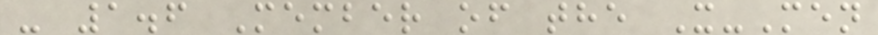- 1.6 Member of the X-Men
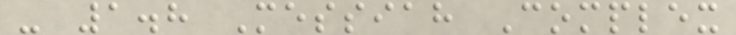- 1.8 Messiah Complex
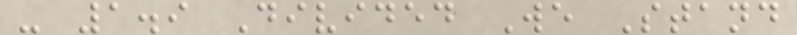- 1.9 Divided We Stand
